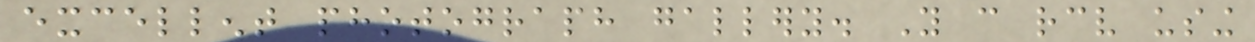excellent photograph gallery. You can receive using
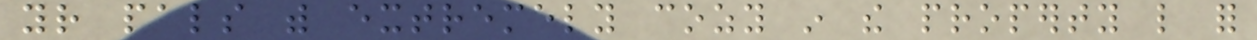your pals with extremely cozy in the property like for
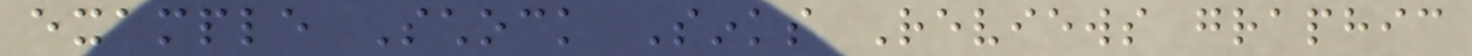example Schock Sinks Reviews graphic
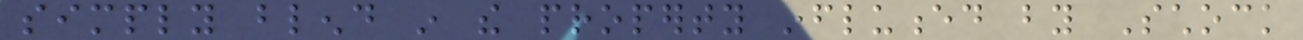simply blend in the property influenced by Schock
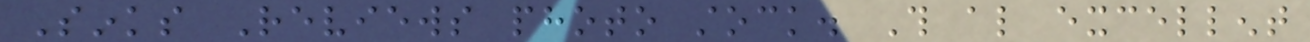Sinks Reviews photo stock. This also excellent
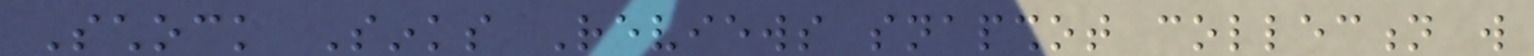Schock Sinks Reviews snapshot collection will
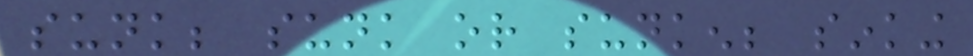sunk; sunk or sunken; sinking
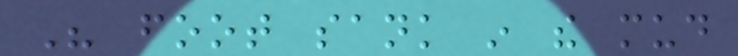His foot sank in the mud
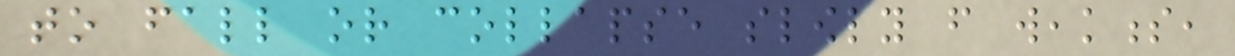to fall or collapse slowly from weakness,
